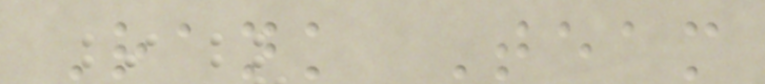Rank Team
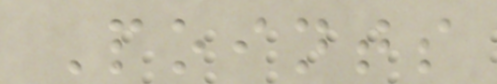Points
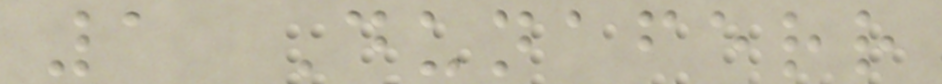1 Dunaferr
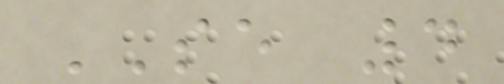SE 4
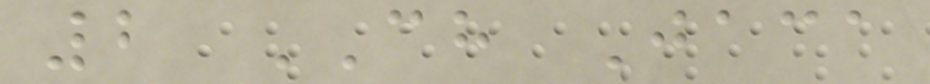2 CH Jaca
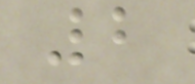2
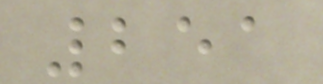251
